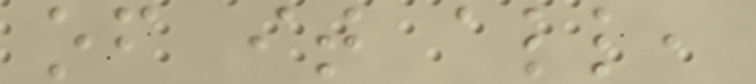of it all,
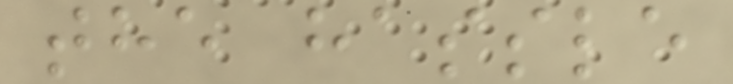the hassle
